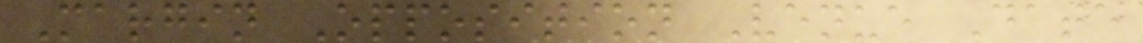Margin Opposition Venue Date
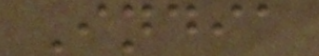India
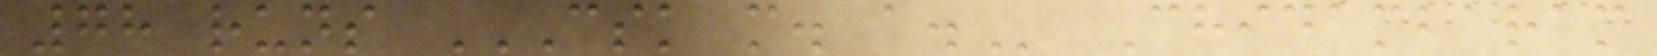78 runs CSK M. A. Chidambaram
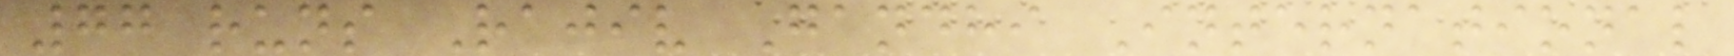77 runs Rajiv Gandhi International
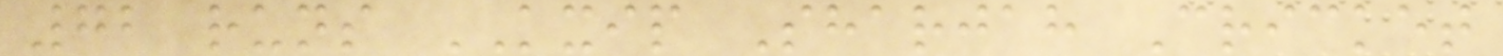72 runs KXIP Sharjah Cricket
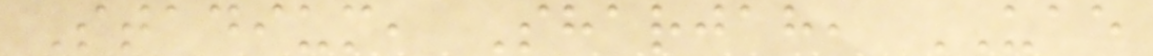Stadium, Sharjah, UAE
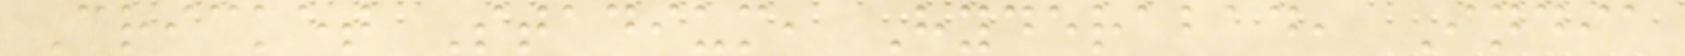Cricket Stadium, Hyderabad, India
